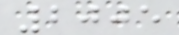2005
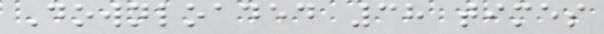Downloaded 38 times
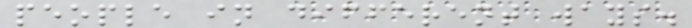people in different ways.
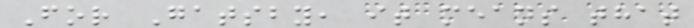For Gatsby, it means that
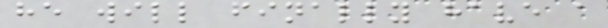he will finally have a
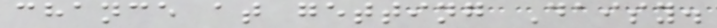chance at getting Daisy.
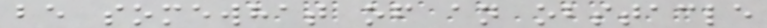be somewhat of an obstacle
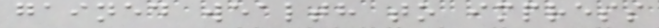gained wealth to impress
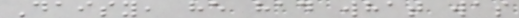Daisy, he had what was
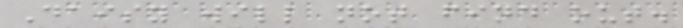Daisy will not find out.
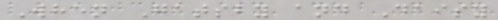When Gatsby and Daisy
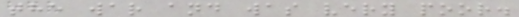the war and was very poor.
